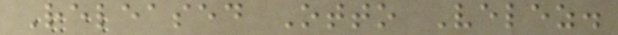Released Otto Velez.
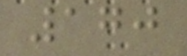170
